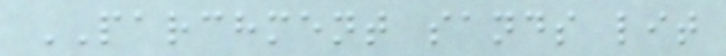PARCHMENT sands lit
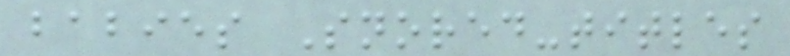babies Snored-titles
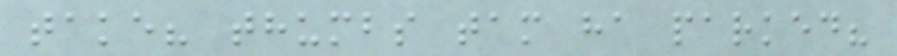take? thumbs tam ha parked?
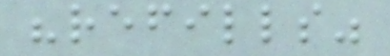"refills"
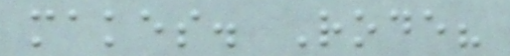makes. Rode?
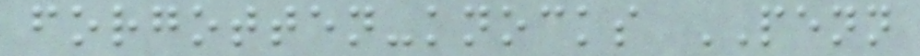forgotten-knocks PENN
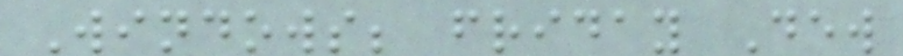Windows; friday Dew
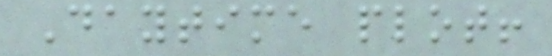Daytime plot!
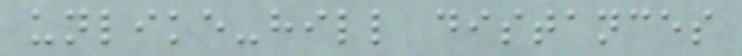unlike-hill distances
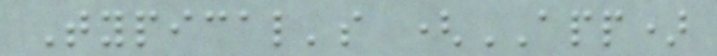Typical's (APP)
